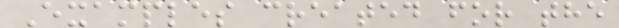Examples created for the
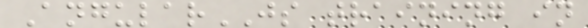AngularJS training in
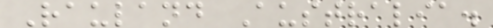Rauland Australia.
